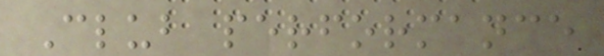Club performance
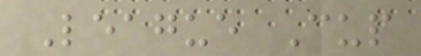League Cup
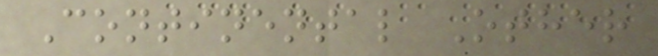Continental Other
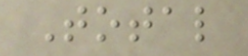Total
